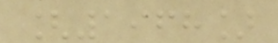[1968]
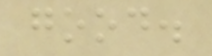good.
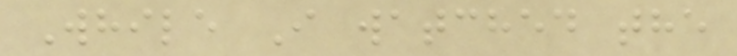While I watched the
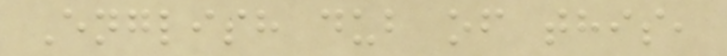English dub of this,
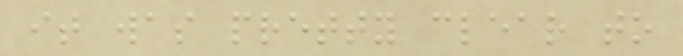it was pretty clear to
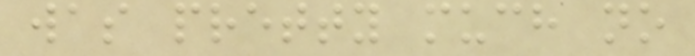was pretty much no
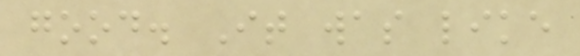good. It was like
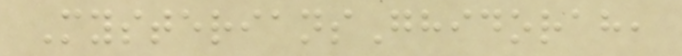MysteriansGhidorah,
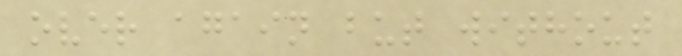over again but without
